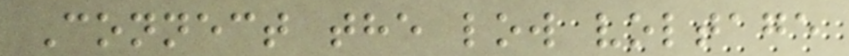Connect the low voltage
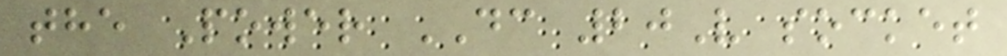the Power DC 20V socket
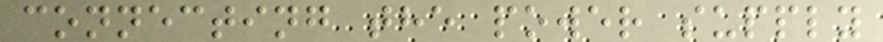connecting the power supply
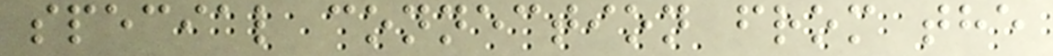special connection from the
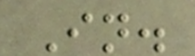In.
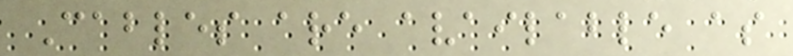Cables are available as
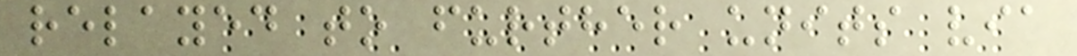relayed to further units via
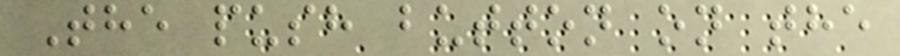The push button on the
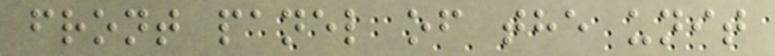front panel of the unit
